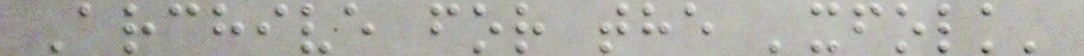Archive for the 'xfolk'
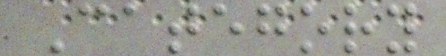Category
